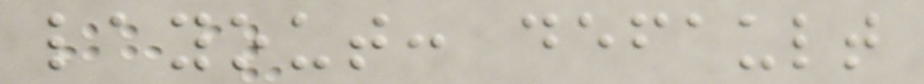layout: default
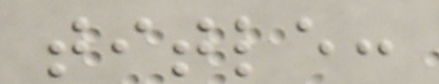title:
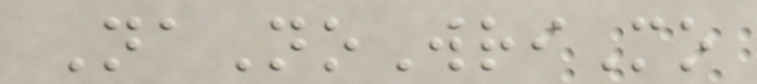NaNoWriMo
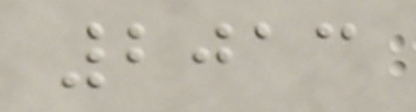2013
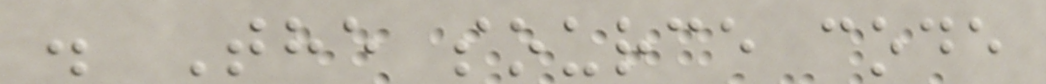. The source code
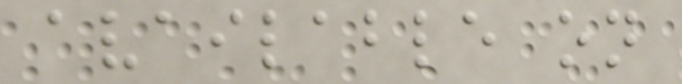available on
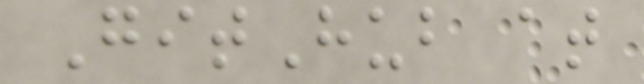GitHub at
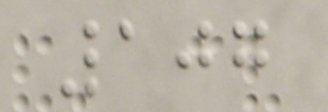107
